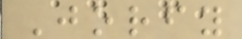Jorfy
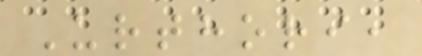Urthori,
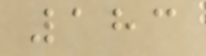183
